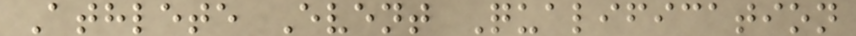Athlete Event Qualification
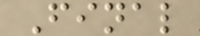Final
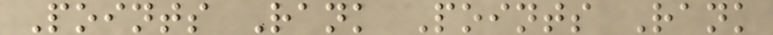Points Rank Points Rank
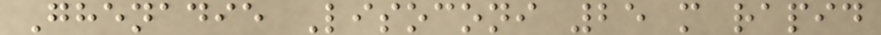Ghenadie Lisoconi 25 m rapid
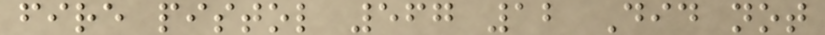fire pistol 567 12 Did not
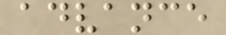advance
